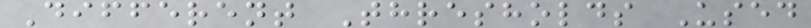Different Thresholds Used
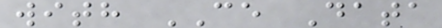with CE Data
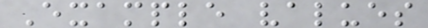Example values
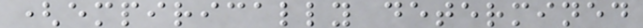(empirically determined
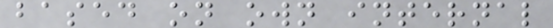based on own internal
